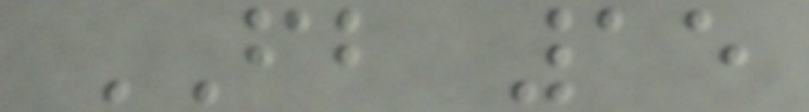FB 15
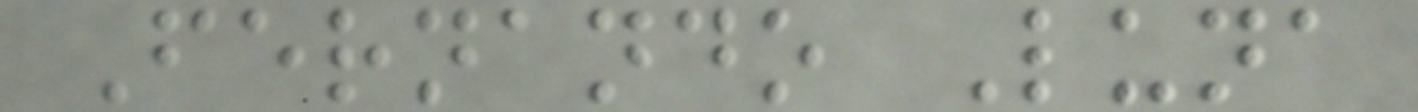Fernando Luna
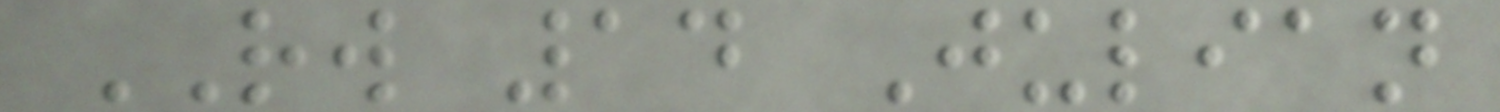RW 14 Julian
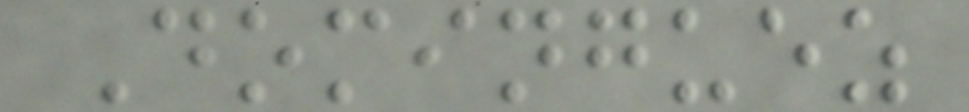Dominguez
